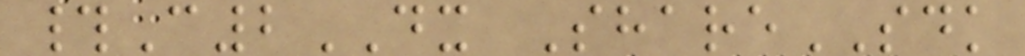#C2DX ShareSDK
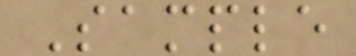Sample
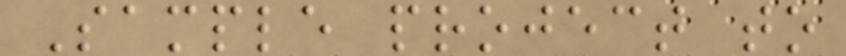Sample project to
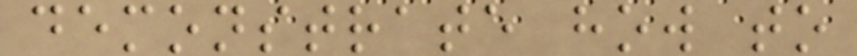demonstrate how to
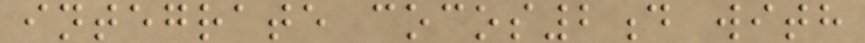integrate cocos2d with
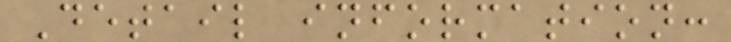Detail information:
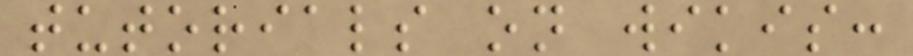tutorials on wikis:
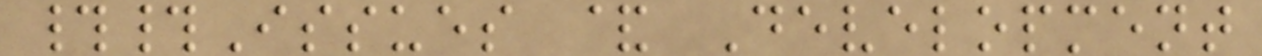##Issues & Development
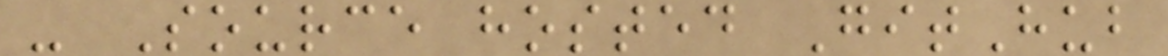- Source hosted GitHub
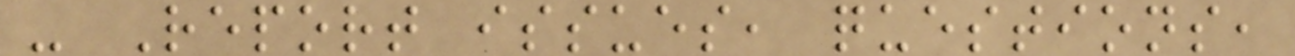- Report issues, questions,
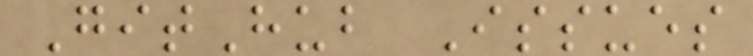GitHub Issues
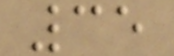35
